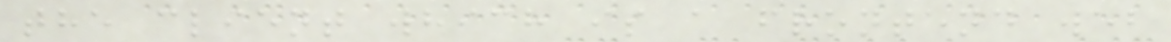the client which is a frontend web
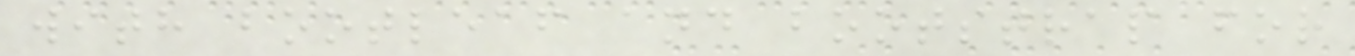with bootleaf and bootstrap for
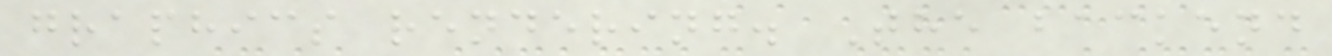graphics rendering. The backend
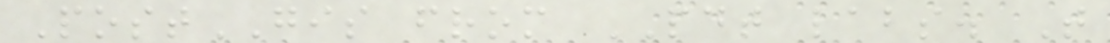PostGIS from PDT labs. T
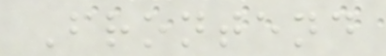Frontend
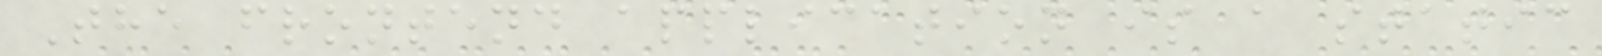The frontend application is a static
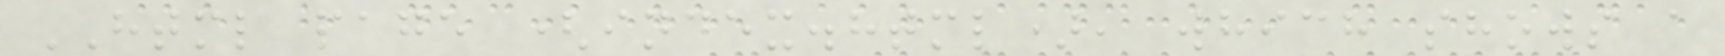HTML page (index.html), which shows a
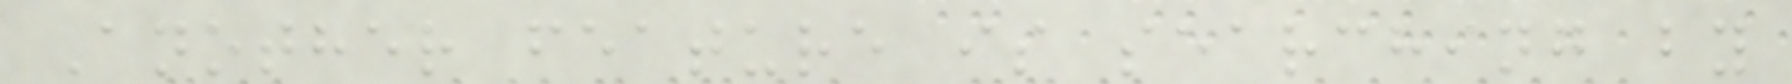Another feature is searching by
